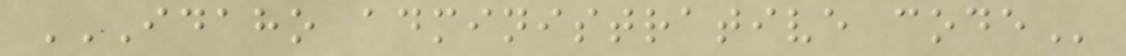IDAHO ADMINISTRATIVE CODE
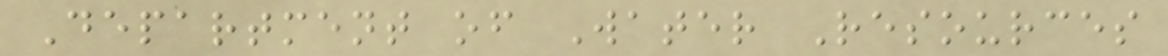Department of Water Resources
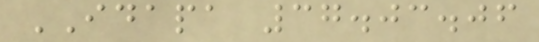IDAPA 37.03.06
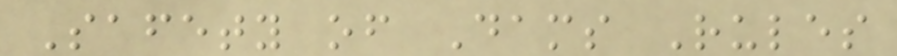Safety of Dams Rules
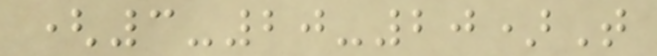(3-20-20)T
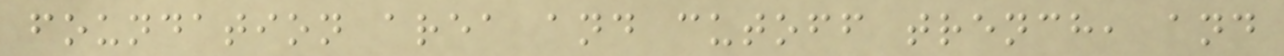foundation area and cutoff trench, and
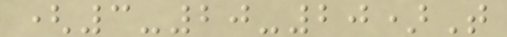(3-20-20)T
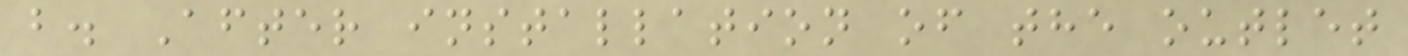b. After installation of the outlet
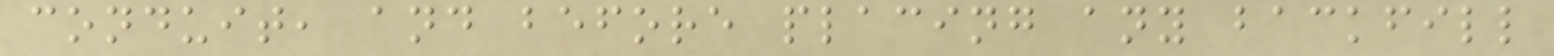conduit, and before placing any backfill
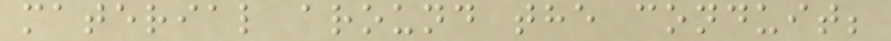material around the conduit;
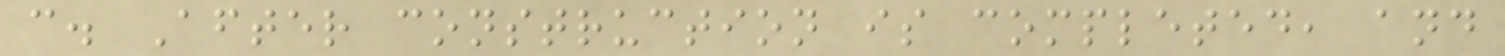c. After construction is completed, and
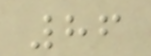86
